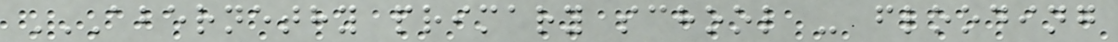ABERNETHY PRIMARY SCHOOL - FLOODING
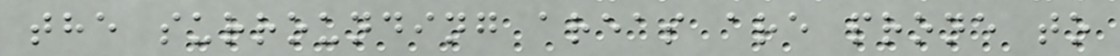the surrounding areas are prone to
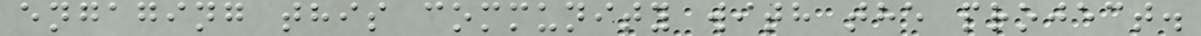engaging this community with the project.
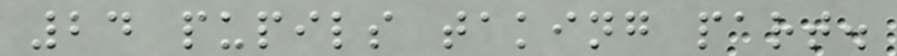24 pupils taking part.
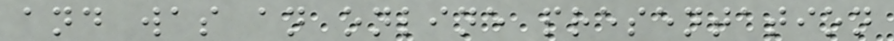and was an online presentation
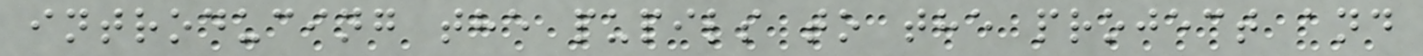introducing the pupils to the project and
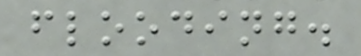flooding.
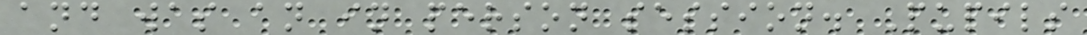and was an in person session. Pupils
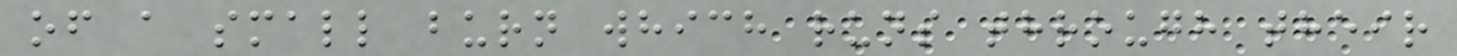of a small burn which runs through their
